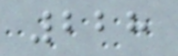228
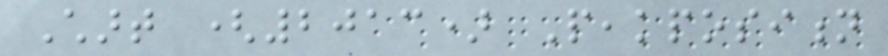Chart (2013) Peakposition
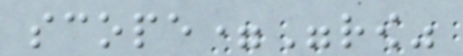scope="row"
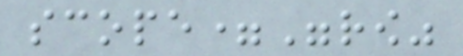scope="row"
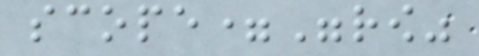scope="row"
